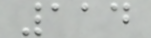114
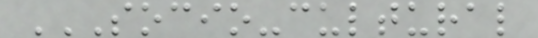SOCIO-CULTURAL
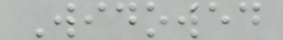Widowed
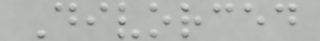Divorced
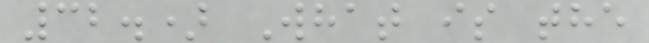32.) What is the
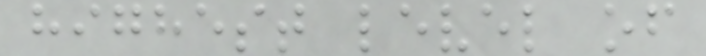highest level of
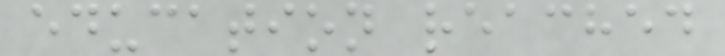education reached
